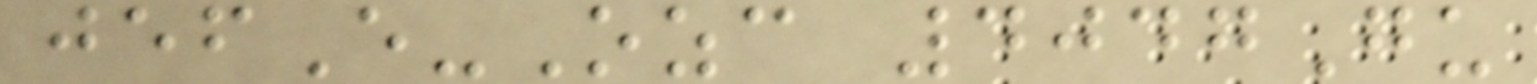jefE-Ozc 4047Gu
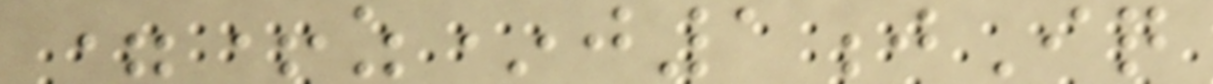=+z*j1jIq
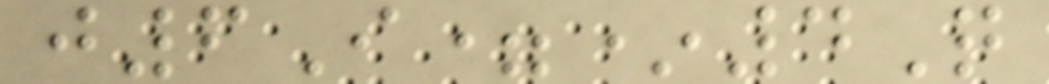j6I=*4Q
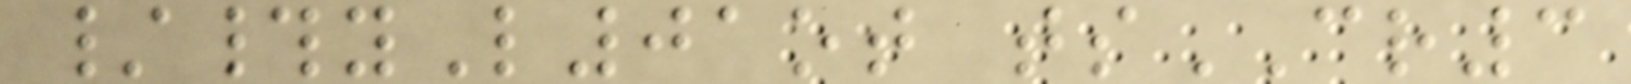/#yL01ot tsCR3
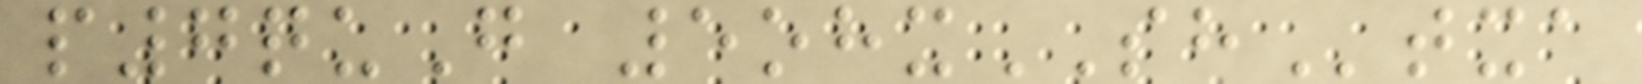p7quG 5ohxSHtxa
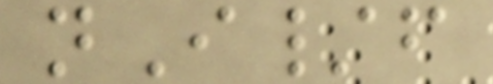nI/f
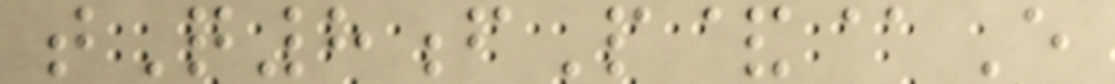tQ8fP&@E
